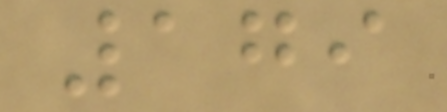179
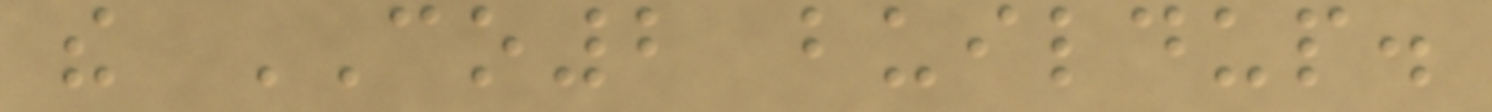the CO2 buildup.
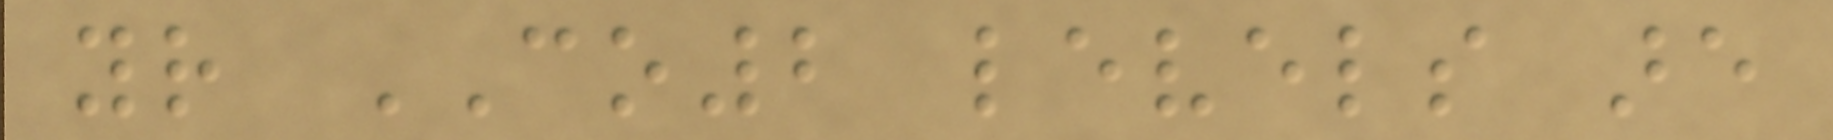your CO2 levels are
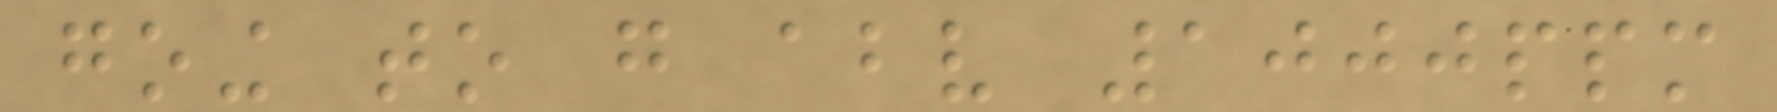going to go above 1000ppm
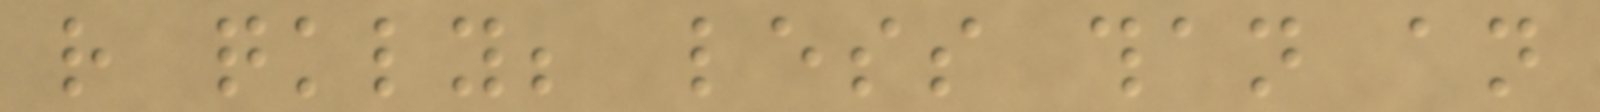rather quickly; less than an
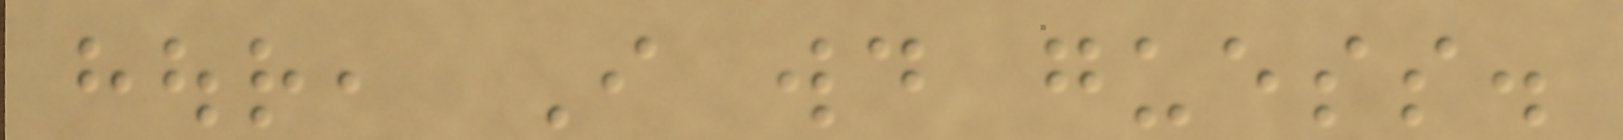hour, I would guess.
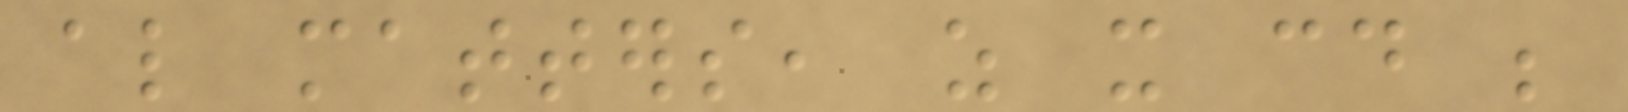also matters, as it could be
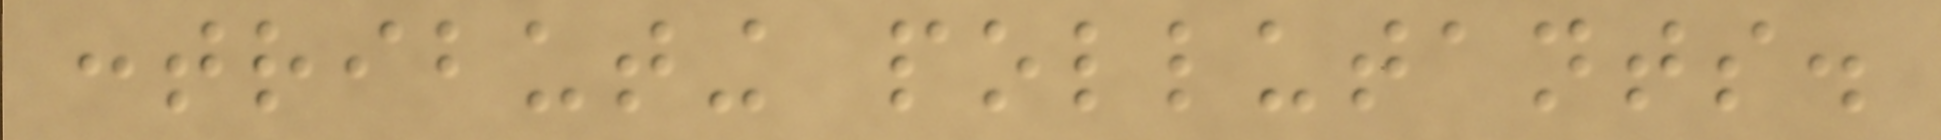contributing pollutants.
